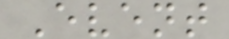Event
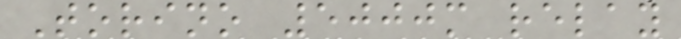Torino 5000m relay
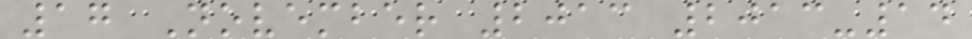17 November 2013 2013-14
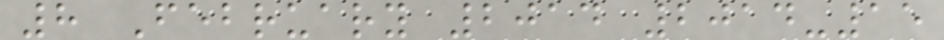8 February 2014 2014-15
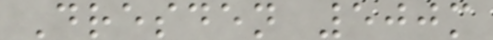Dresden 500m
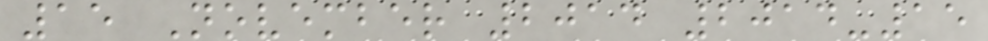15 November 2014 2014-15
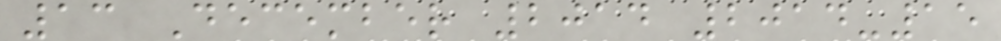13 December 2014 2014-15
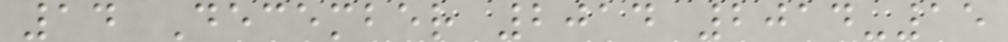14 December 2014 2014-15
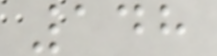148
